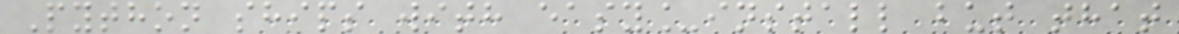Python ships with easy_install but that
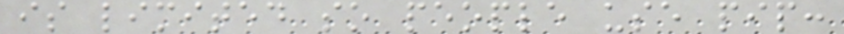is limited so people use pip:
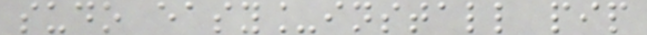sudo easy_install pip
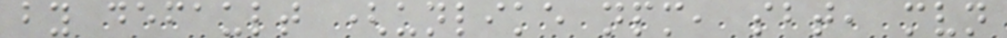by default (unlike npm, sbt, mvn
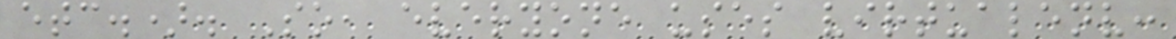etc.). So, everyone uses virtualenv:
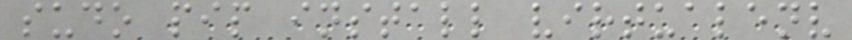sudo pip install virtualenv
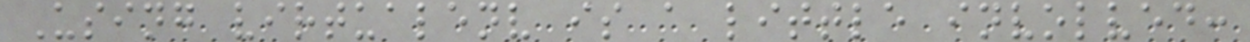Using virtualenv is a little involved:
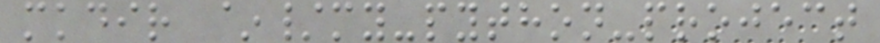mkdir ~/my-python-project
